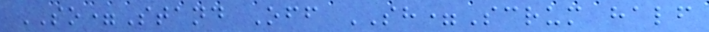SO=Stand Off SH=Scrum half
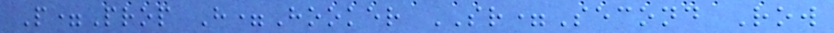P=Prop H=Hooker SR=Second Row
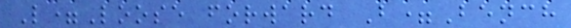L=Loose forward B=Bench
